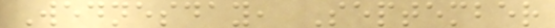Wednesday, September
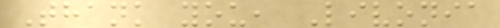Thank you, Livonia
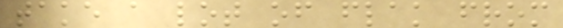take a lot of flak from
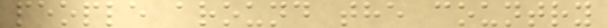people around the country
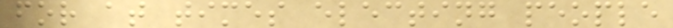for at times electing people
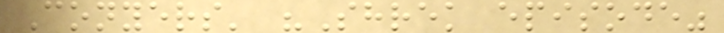Conyers' "Shrek episode"
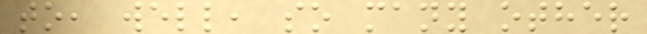to, well, so many other
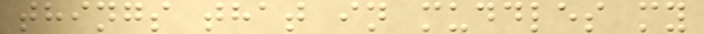things that in muddles my
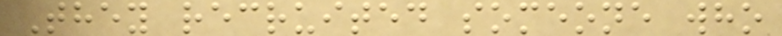They recruited someone who
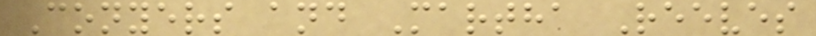Conyers and Martha Reeves
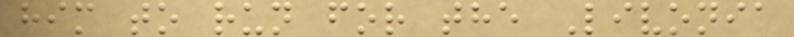him to run for the Livonia
